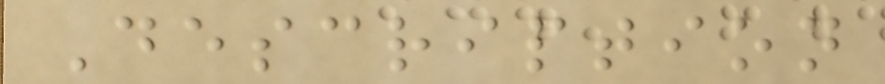Description
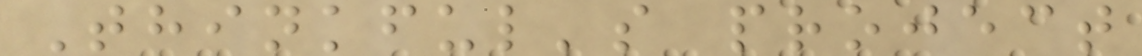Thinkful's project
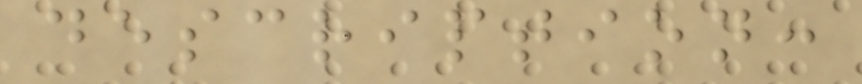description:
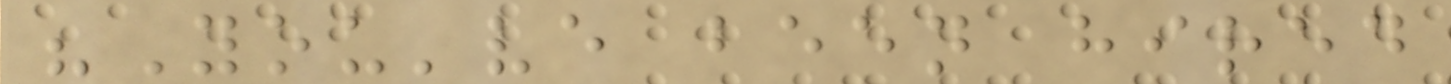"You've been hired
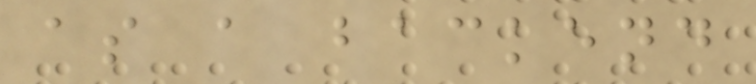as a backend
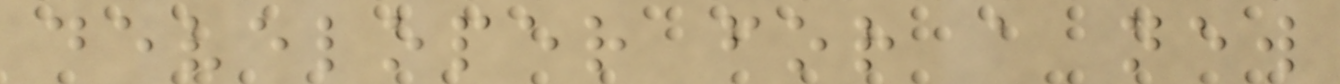developer for a new
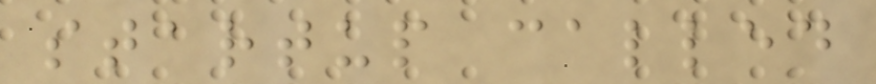startup called
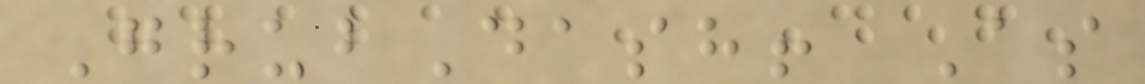GrubDash! As
